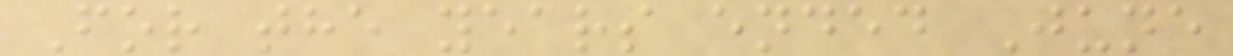For the years ended June
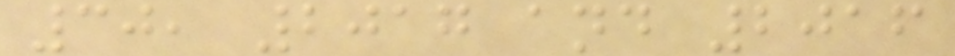30, 2017 and 2016
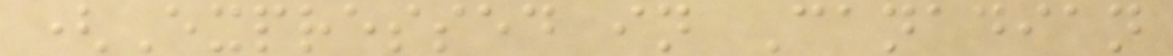(Expressed in Canadian
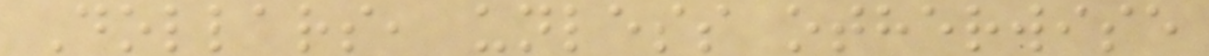Dollars, unless otherwise
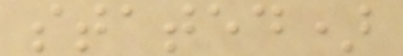stated)
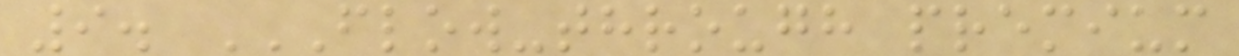9. FLOW-THROUGH PREMIUM
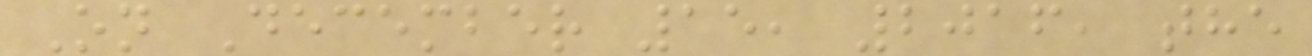On December 15, 2016, the
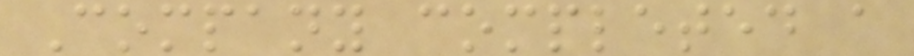Company completed a
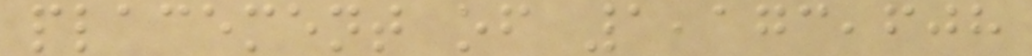placement of 1,173,608
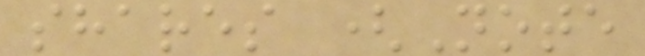shares (Note
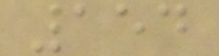154
